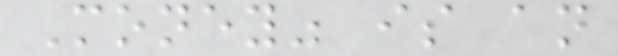Money" is an
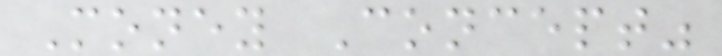Money Concept"
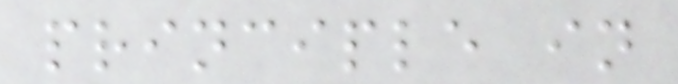principle in
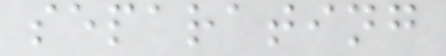separating
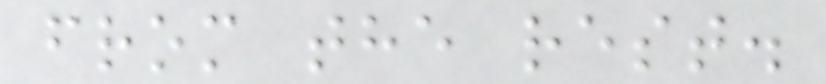from the rest.
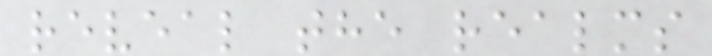reveal the realms
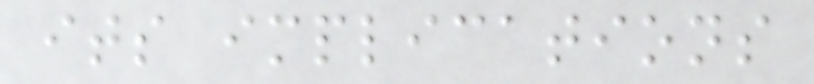its implications
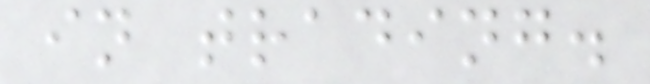in trading.
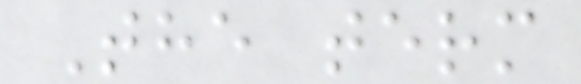The term
